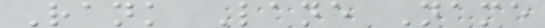Rank Lane Name
